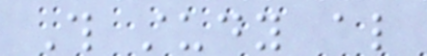This study also
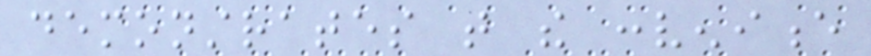demonstrates that the convenience
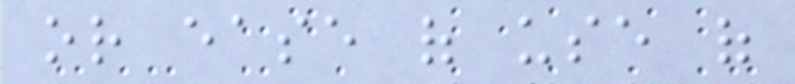or ease of use of
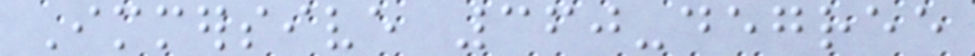Immersive 360-degree
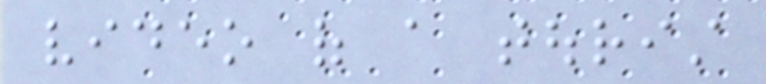video of a tourist
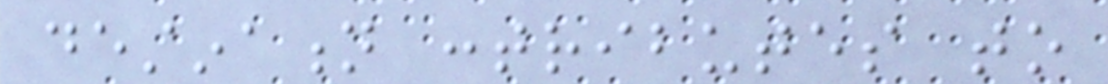destination contributes to
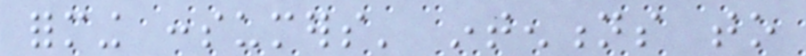forming consumers' intentions to
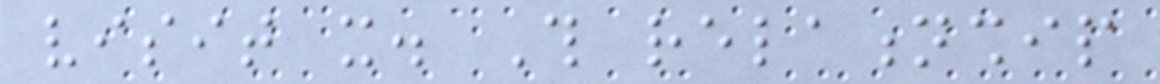visit it. This relationship
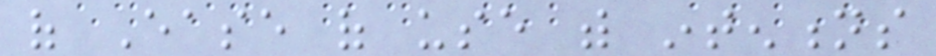of Ease of use with intentions
